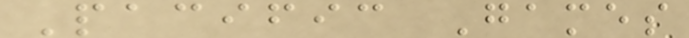Pacific Games
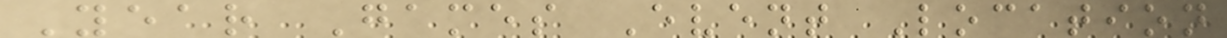Year Games Event Location
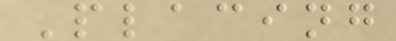Placing
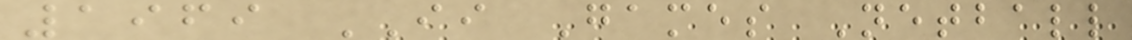1969 II Games Netball
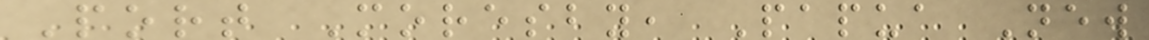Port Moresby, Papua New
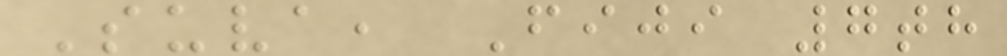Suva, Fiji 7th
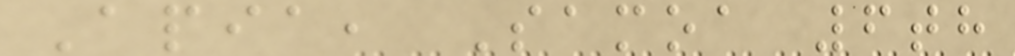Apia, Samoa 6th
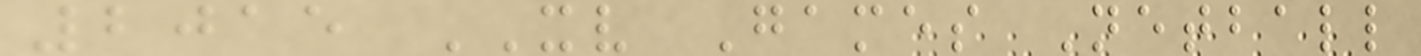2015 XV Games Netball
